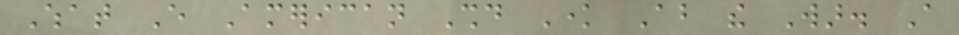What Every American Should Know About the War. A
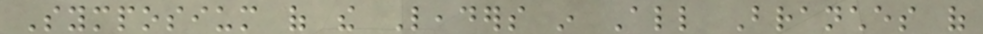Symposium of the Leaders in All Branches of
